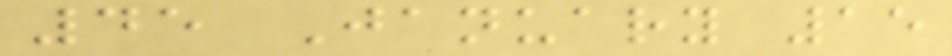45 January 15
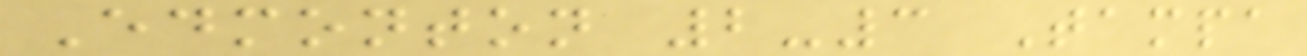Edmonton 2-3 Tampa
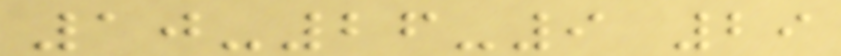10-26-9 29
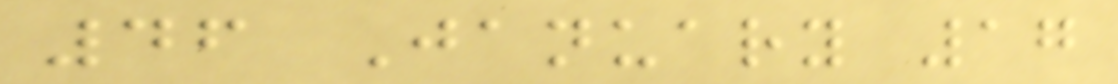46 January 17
